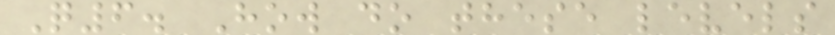Q6. How do these levels
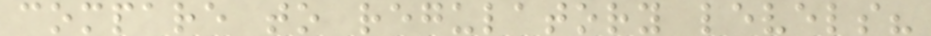compare to regulatory levels?
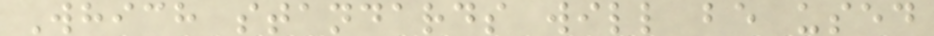Which standards will be used
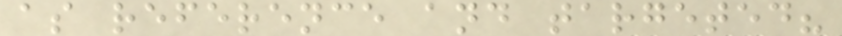as reference and targeted?
